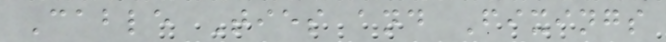Cable Ties and Fixings
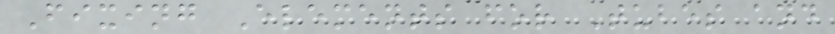Fixing Elements for Tubes and
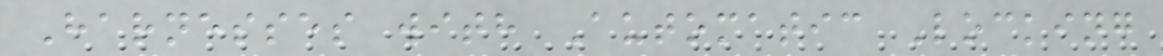Harnesses with Automatic Locking
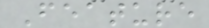Feature
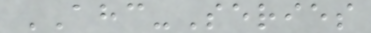AHC-Series
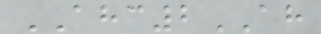AHC2AH
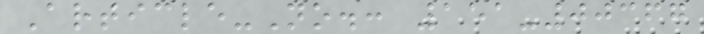Article-No.: 151-00367
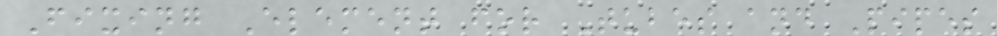Fixing Element for Tubes and Pipes
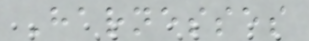Harnesses
